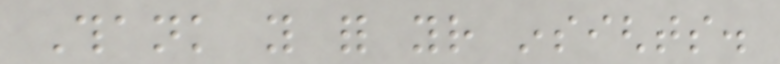Thank you for your insights.
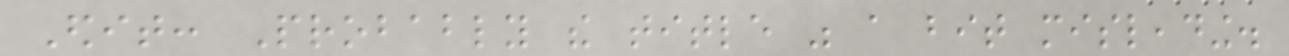Edit: Probably the title was a bit misleading.
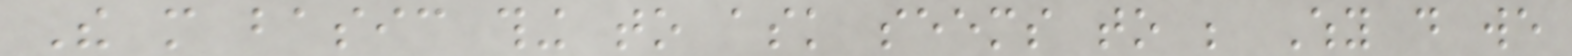The more basic thing to ask seems to be Why do we
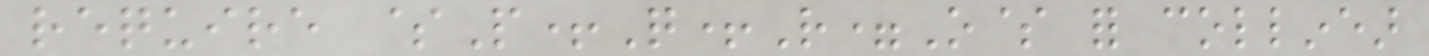require $P+Q+R=O$ for collinear
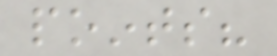points?
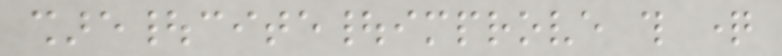share|cite|improve this question
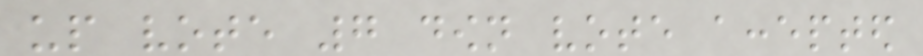up vote 7 down vote accepted
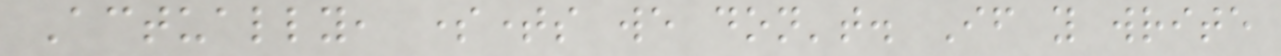Actually, sometimes we don't. If you write
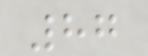87
